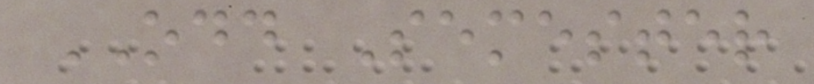ODD Semester
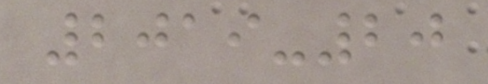2019-20
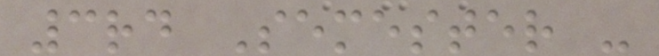3rd Semester -
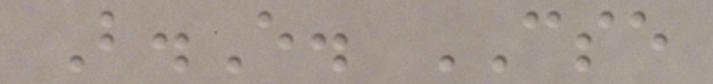B.E. CSE
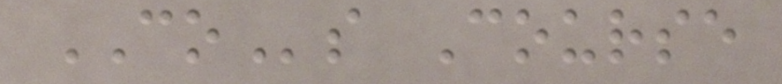COs Course
